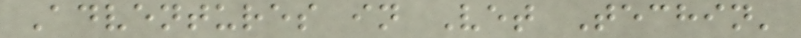Adventures in Vet Techin'
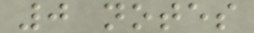0 notes
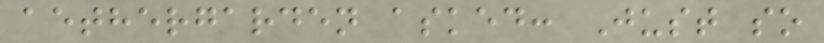aethergarden asked: Just so
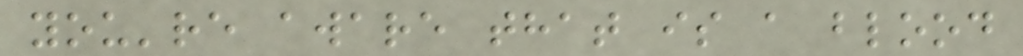you're aware that is a blood
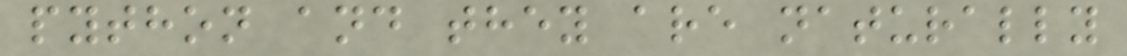python and they are naturally
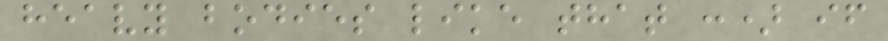heavy bodies like that :) if
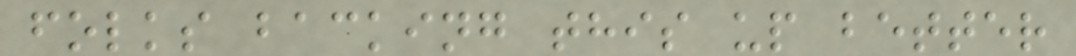folks backing this up better
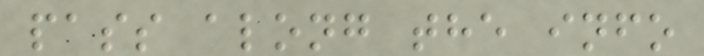pass along the info
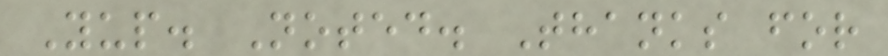Yup. Noted. Thanks for
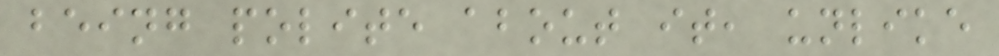being polite about it, unlike
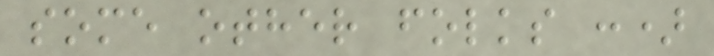some other folks :)
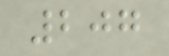207
